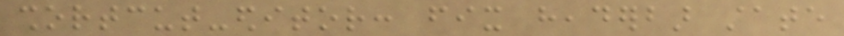shortcut-editor: fix headerbar state
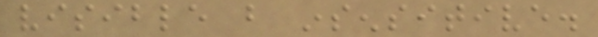visible but insensitive.
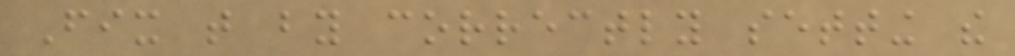Fix that by correctly setting the
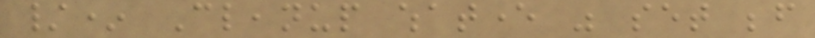/* Cleanup whatever was set before
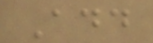Add
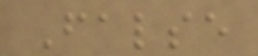False
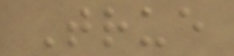True
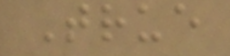True
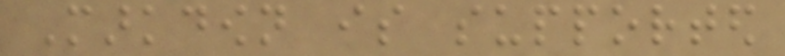Markdown is supported
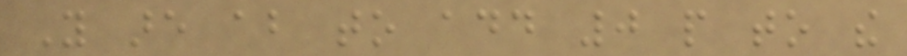You are about to add 0 people to the
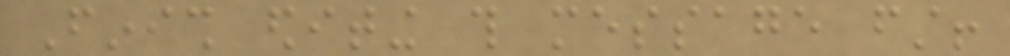Finish editing this message first!
